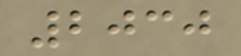2030
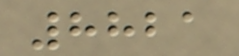8821
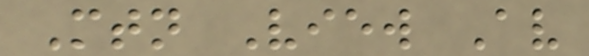Mtn View Av
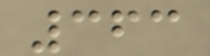363
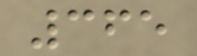365
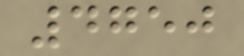4750
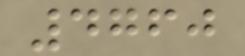4760
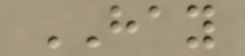HAY
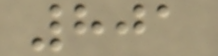801
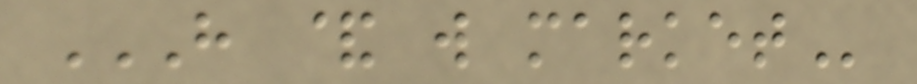H & W MARKET
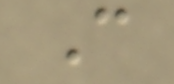C
